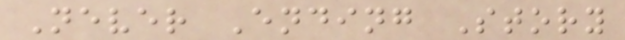Never Ending Story
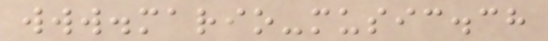www.mario-music.ch
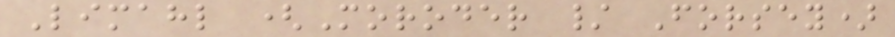Limahl (Moroder / Forsey)
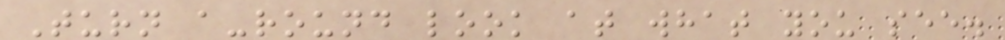Turn a-round look at what you see.
